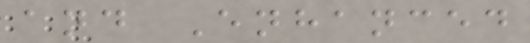and Enhanced
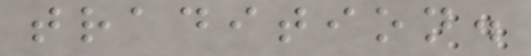tradition.
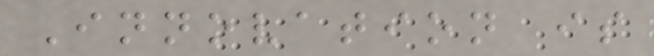Innovation is
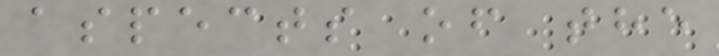aspects of the
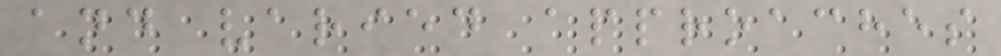and varied approaches
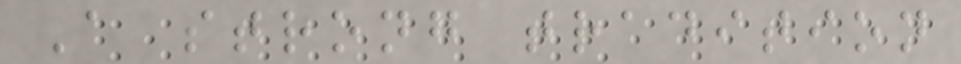A strong tradition
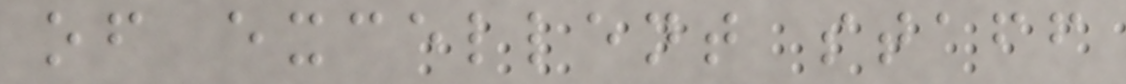of excellent staff
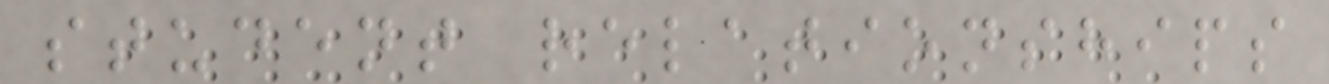student relationships
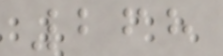268
